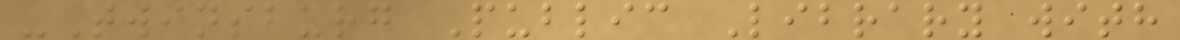-Twinsburg Public Library with
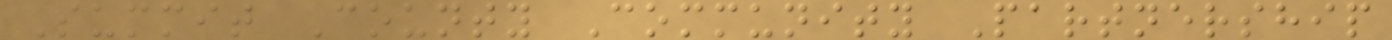Summit County Community Partnership
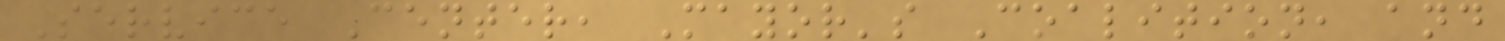Service Center, Mayor's Coalition, and
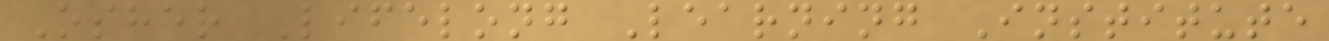Osher Lifelong Learning Institute
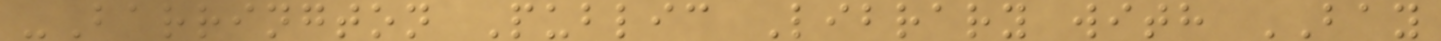-Barrington Public Library with BAY
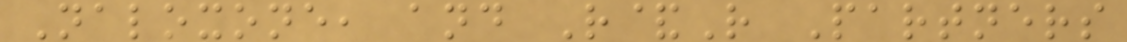Naloxone, and R&R Partners
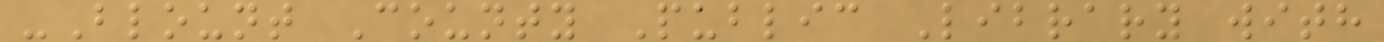-Blount County Public Library with
